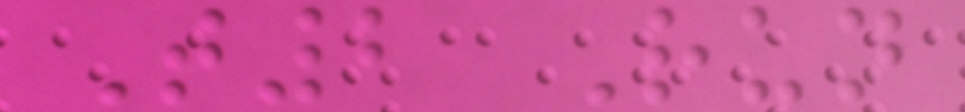T2 Run
